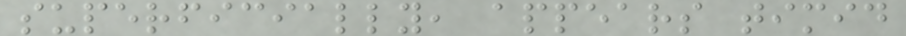superficially, appears timid
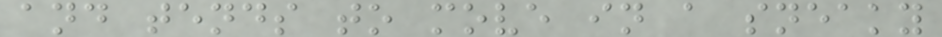and tends to move in a sneaky
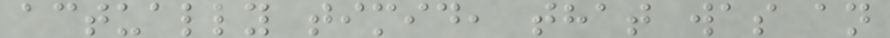actually timid, that was an
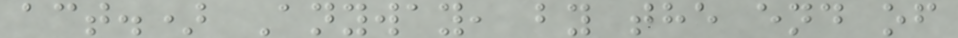act.) Anyway, by the end of
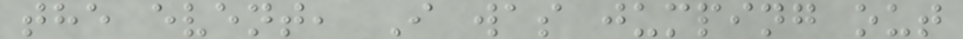the event, I was jumping out
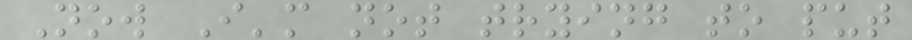Now I'm not trying to put
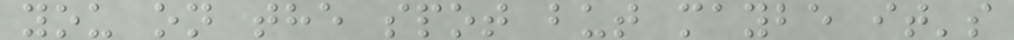you on the spot but maybe it's
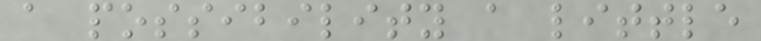a possibility a little
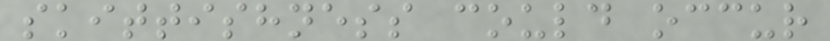skittishness could occur
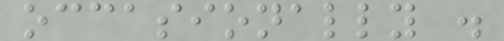occasionally .
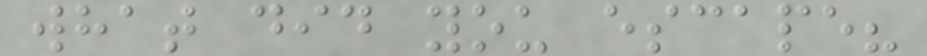what did you escape?
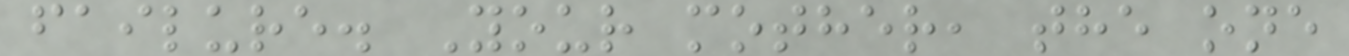failure. Your mother, the one
